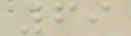69
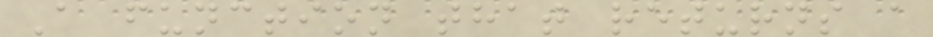A function that returns a
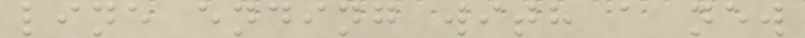line ending with a new
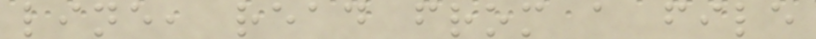line, read from a file
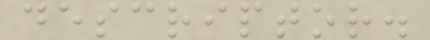descriptor.
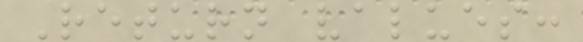Return values:
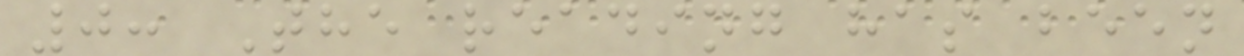0: The reading has been
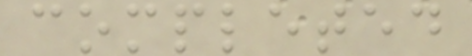completed
